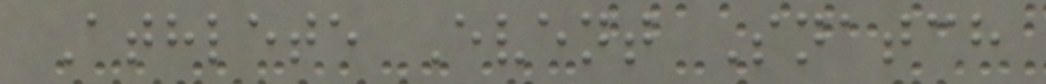Athlete Event Snatch
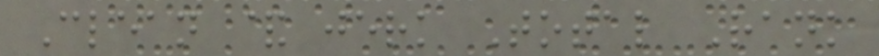Clean & jerk Total Rank
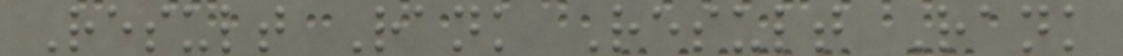Result Rank Result Rank
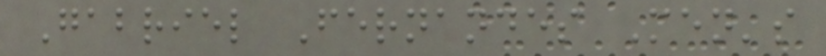Gabriel Fernandes Men's
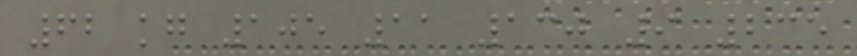62 kg 105 11 130 9 235
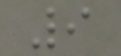9
